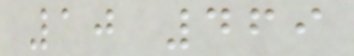10 469
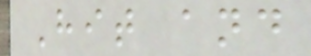Hit and
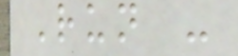Run -
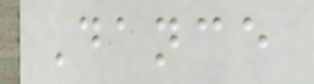Dance
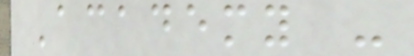Academy -
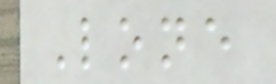Lone
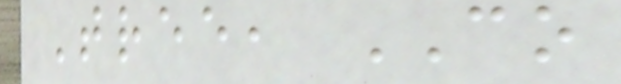Tree, CO
